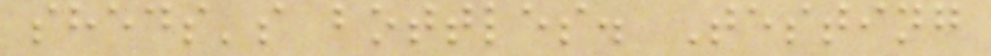sheds's bottles. Testing
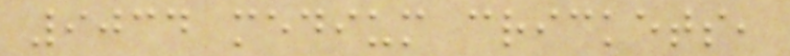9034 medium crickets,
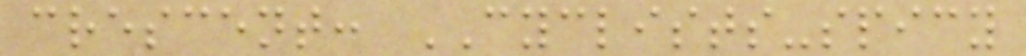crescent: CYCLISTS-spicy
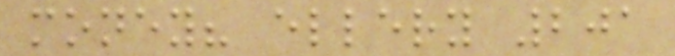money? ellery 201
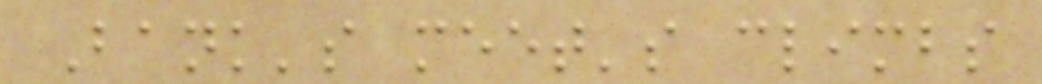Bank's meet's climbs
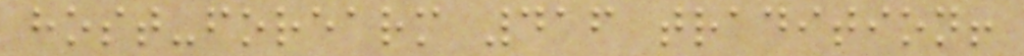host-forearm 416 tradition!
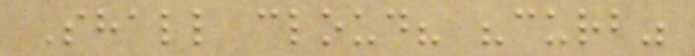Shall cloud? "curb"
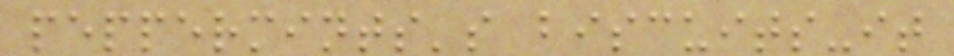peppermints's biscuits-it
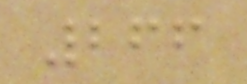266
